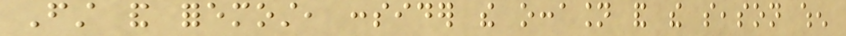First and foremost, consider the occasion and the season when
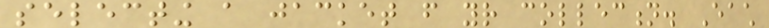selecting a jacket from your collection. Each
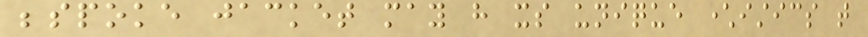bespoke jacket may have its unique characteristics that
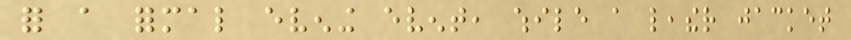for a formal evening event, while a leather jacket
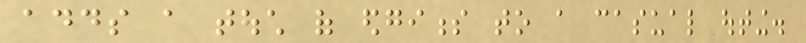adds a touch of edginess to a casual outing.
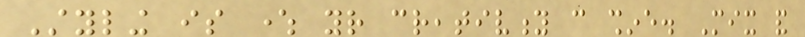Styling is where your creativity can shine. Mix and
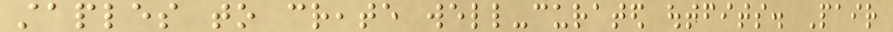staples to create well-curated outfits. Pair
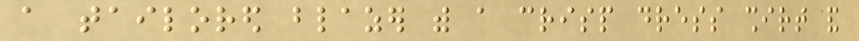a tailored blazer with a crisp dress shirt and
